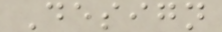Design
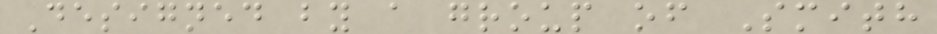Designed by a group of Smith
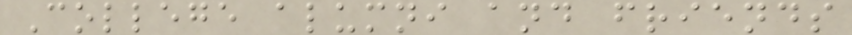College alumni and friends
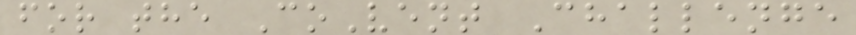for the CoVent Challenge
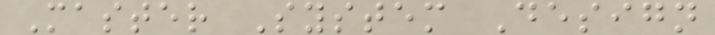Master System Design
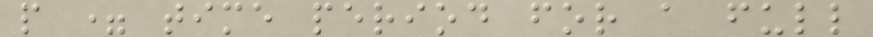p = time period for a full
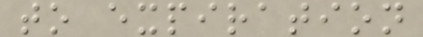to expiration
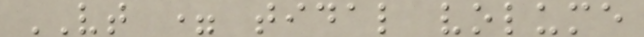VT = tidal volume
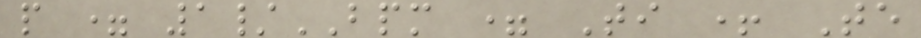p = 1/BPM = Ti + Te
